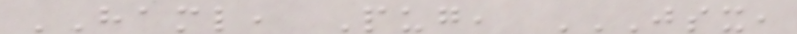HAML, Pug, JSX,
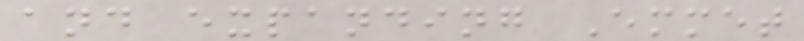and expanding Emmet
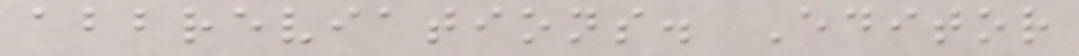abbreviations. Editor
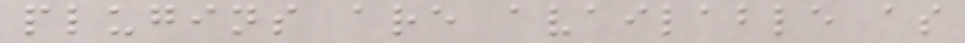plugins are available as
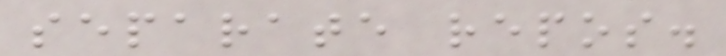separate repos.
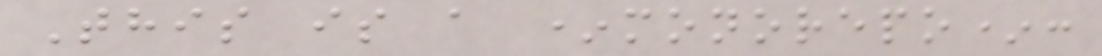This is a *monorepo*:
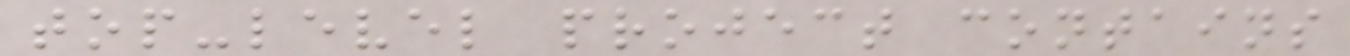top-level project contains
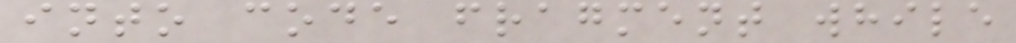into code fragment while
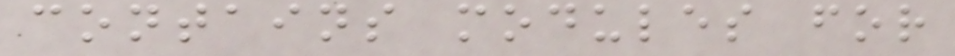contains modules for
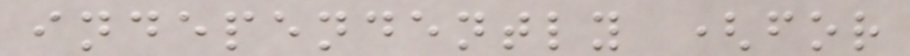independently (for
